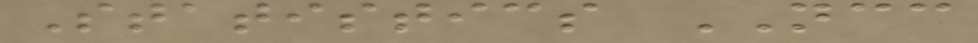Statistics NCC
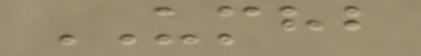UMHB
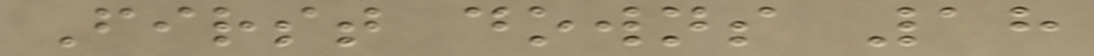First downs 18
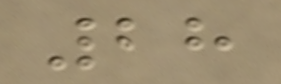28
